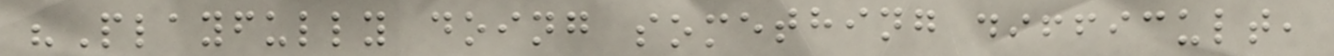"Playfully doing something difficult,
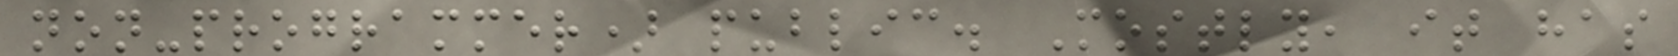non-programmer) public. Mostly, it has
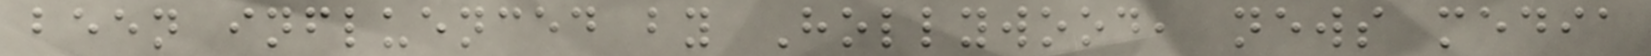been influenced by Hollywood, news media
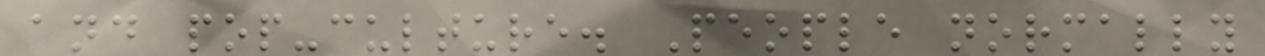and pop-culture. People normally
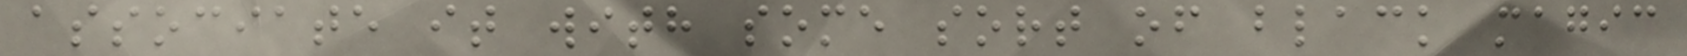associate it with some sort of black magic
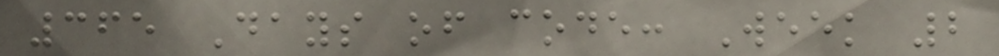365 Days of code: Week 2
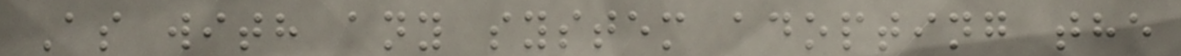As with any system adopting the
